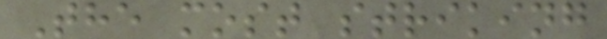The most striking
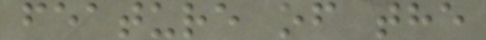feature of the
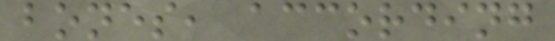bones, according
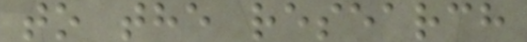to the research
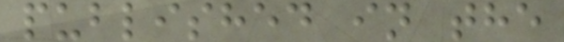published in the
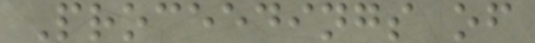Proceedings of
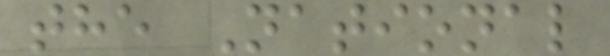the National
